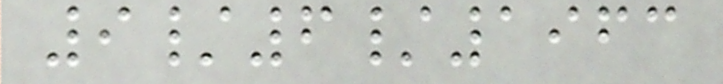9/6/1963
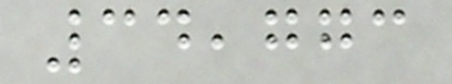34,773
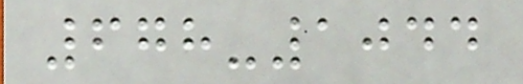678-1044
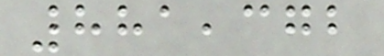881,372
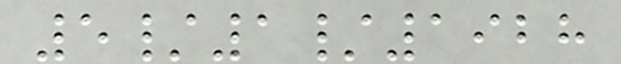5/1/1928
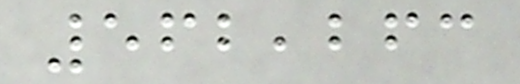562,263
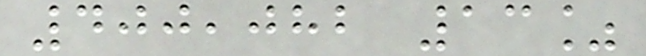400,082 13%
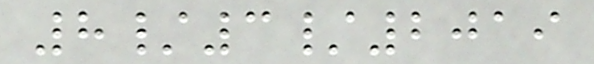8/3/2019
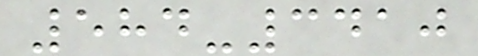584-3410
